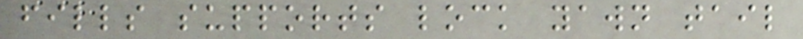fills supports lock yawn tail
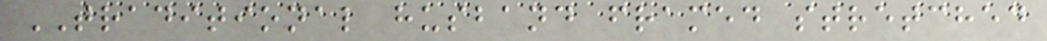TRADITIONAL husband framed stretched
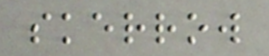skerrow
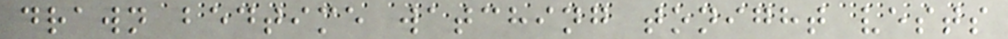drawn bedtime watching tonight vests
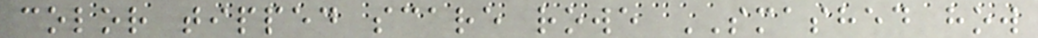color tipped scare rowe SMASHED how
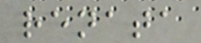renata
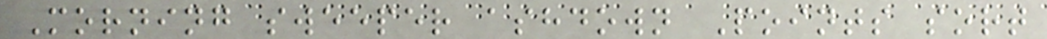Morning sweeper ashdown Points sort
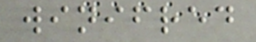winifred
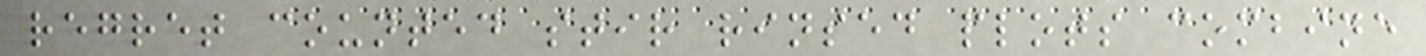regret counted stir rinsed plots combine
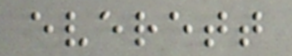everett
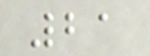21
